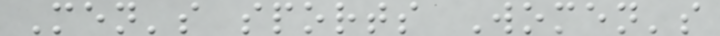Men's sports Women's
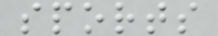sports
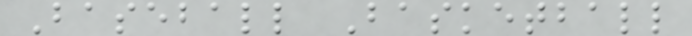Baseball Basketball
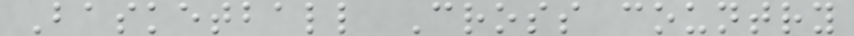Basketball Cross country
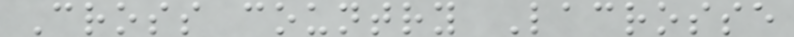Cross country Lacrosse
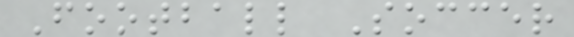Football Soccer
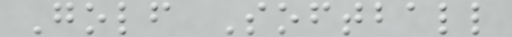Golf Softball
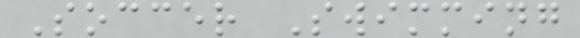Soccer Swimming
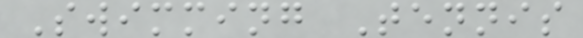Swimming Tennis
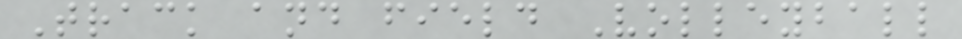Track and field Volleyball
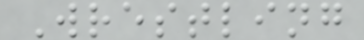Wrestling
